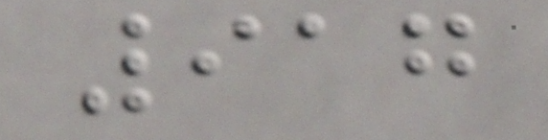917
